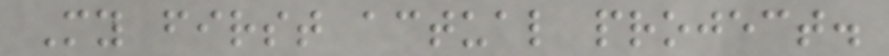My first actual project.
